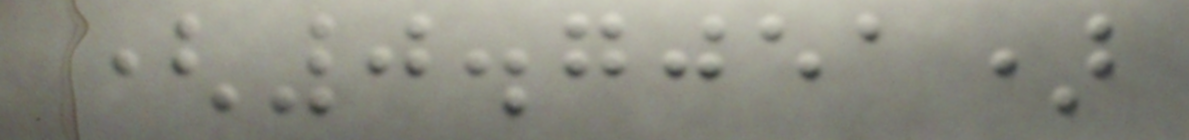(0.7051)
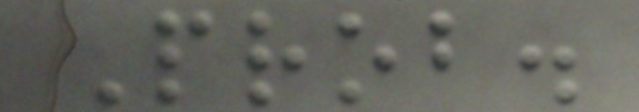Prob.
